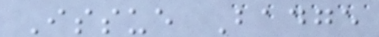Issue Badge
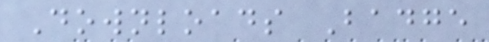Downloads Badge
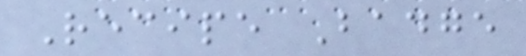Recipe Badge
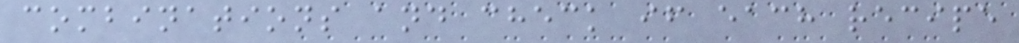combinations and check if each recipe
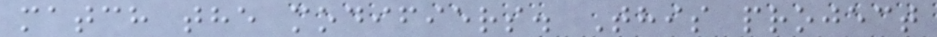match the modifiers. This project
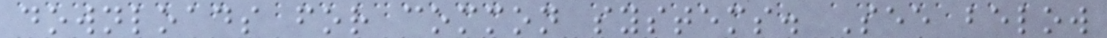downloads for common systems. See below
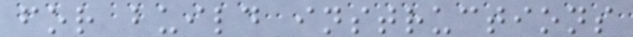for build instructions
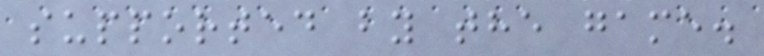supported by the game.
